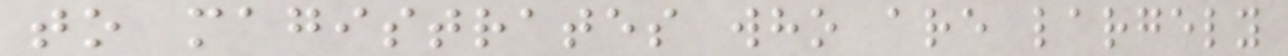to magistrates who are largely
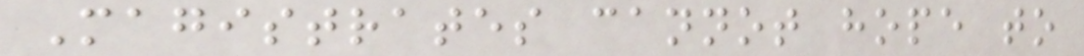Magistrates cannot hope to
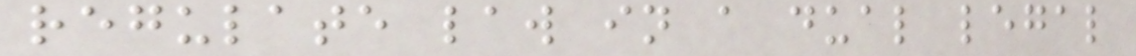regulate law in a dual legal
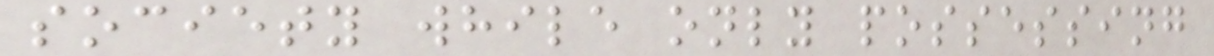society while only possessing
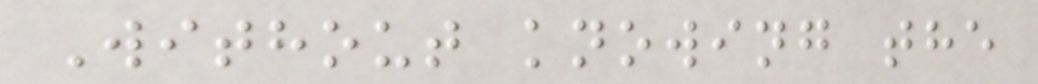Without knowing the
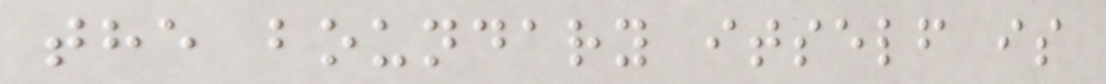the boundary itself is
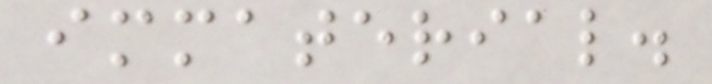immaterial.
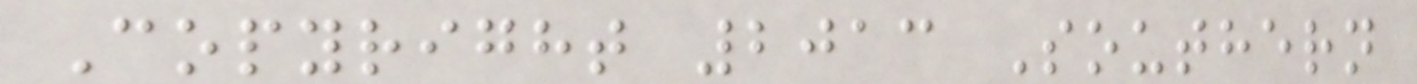Copyright 2013 Southern
